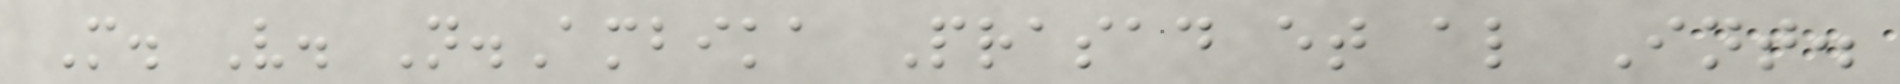M. V. N.Ambika Prasad et al Int.
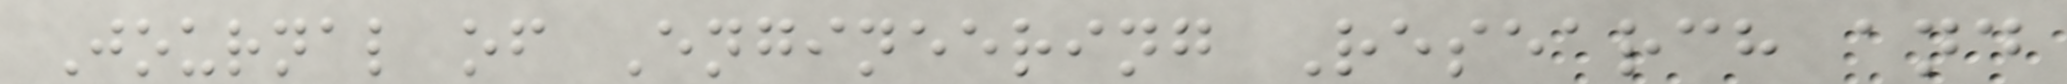Journal of Engineering Research and
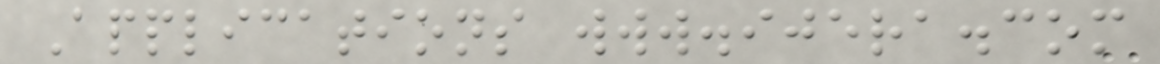Applications www.ijera.com
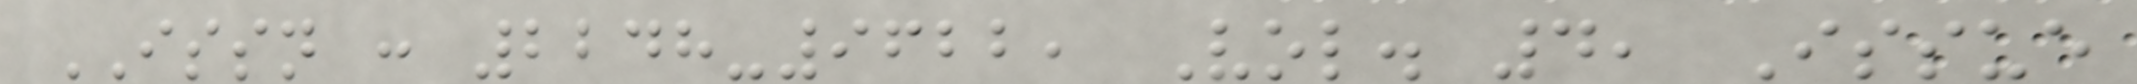ISSN : 2248-9622, Vol. 4, Issue
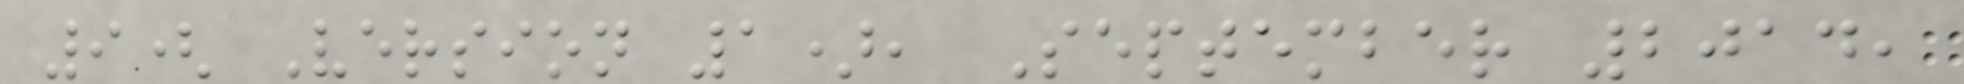9( Version 1), September 2014,
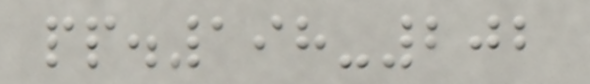pp.198-202
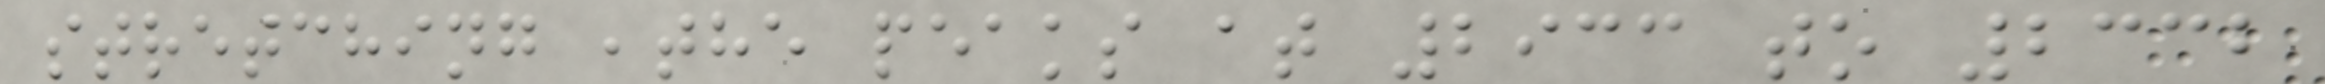stretching ,the peaks at 2933 to 2332
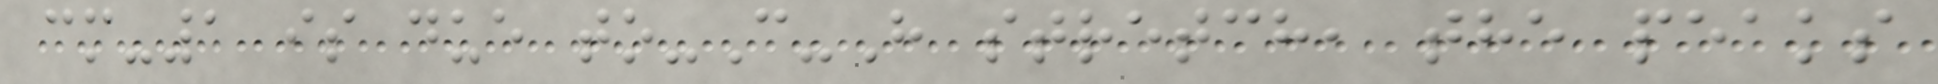cm-1 is due to-C-H stretch, the peaks
